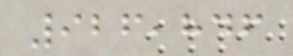926,846
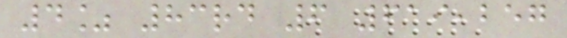4% 83rd 6 619,257
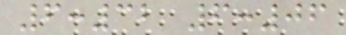6:32 6:06
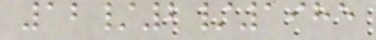12/2/1985
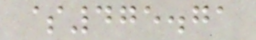$475.71
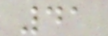41
